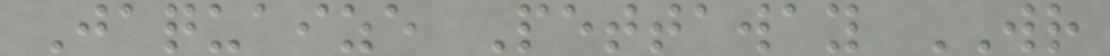Jaquaize Pettaway WR
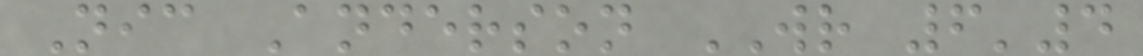Nic Anderson WR 6'4
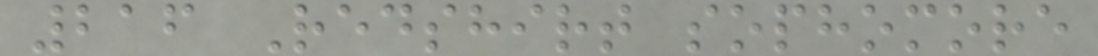216 Redshirt sophomore
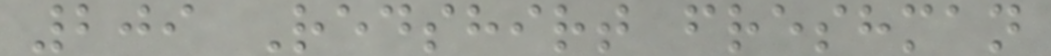209 Redshirt freshman
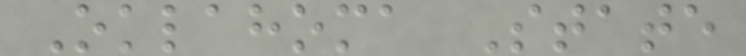Oklahoma State
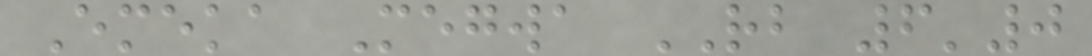Emeka Megwa RB 6'0
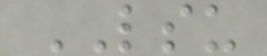LSU
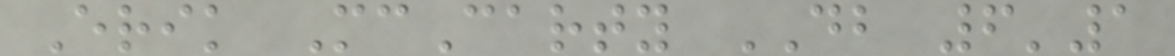Erik McCarty DB 6'1
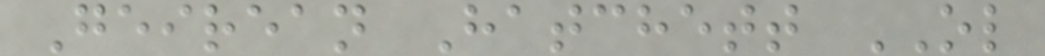Geirean Hatchett OL
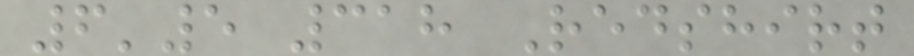6'5 318 Redshirt
